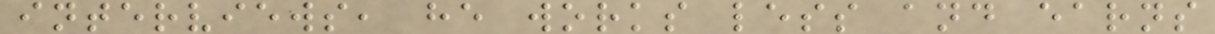interviews, he works less and earns
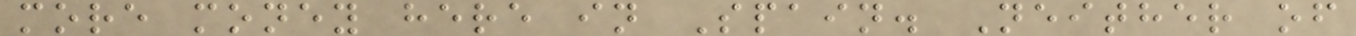more money here in Spain. Neither of
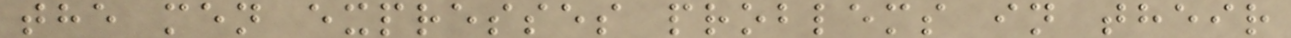the men expresses problems in their
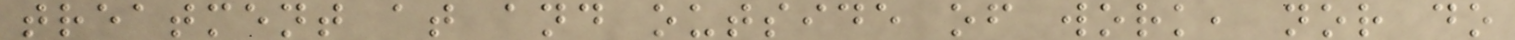treatment at and outside of work, nor do
